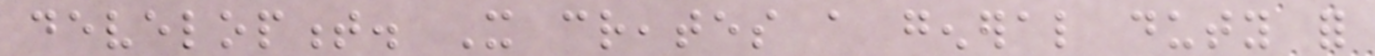development. It creates a general duty for
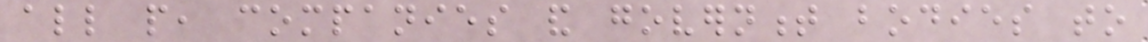all people, companies and government bodies to
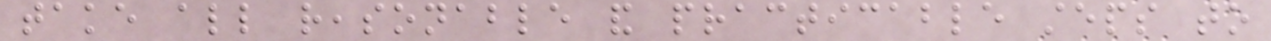take all reasonable and practicable steps to
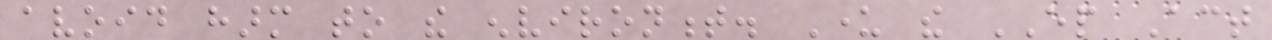avoid harm to the environment. Under the EP Act
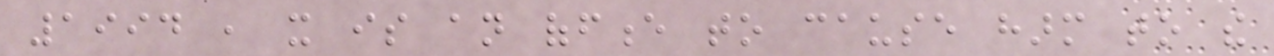1994 , it is an offence to cause harm to the
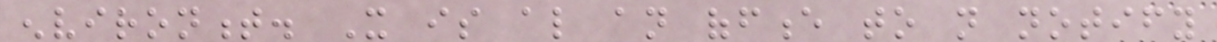environment. It is also an offence to not notify
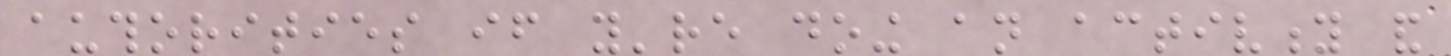authorities if you're doing an activity and
